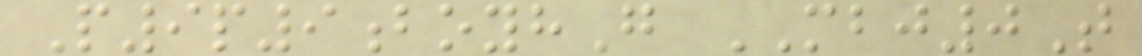P9p9boyhG MBJ0T
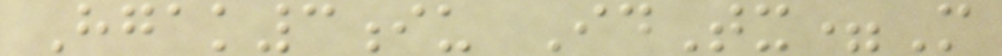Hgak3iu IdTx=M
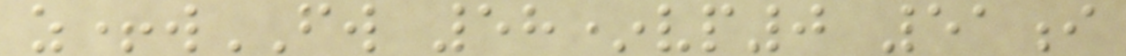z+wFW 58*vp0 51i
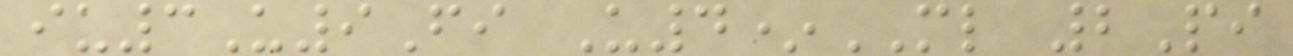iu3U9Fi U4*ML 2Pi
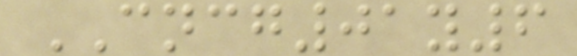CNCG01y6
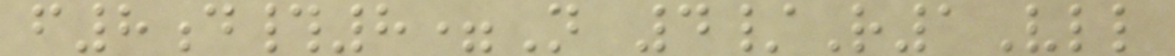f8d#8=N 4/R1Vll
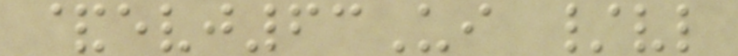&evj63Ui /vl
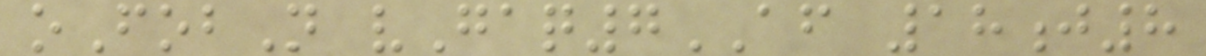oFobN vGaq7AF 18j8
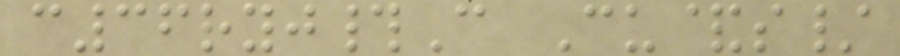c36ryj#C Cu&s/
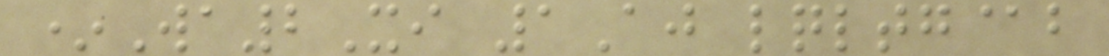*Wa2Xi 1Aj lqltg@b
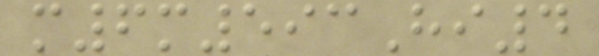m6m593Hi4
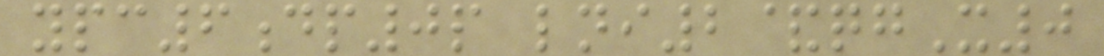ypc6dp0p lni2&qgX0
